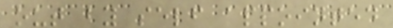out by self appointed
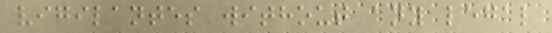vigilantes without any legal
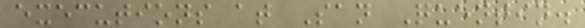executions at San Quentin.
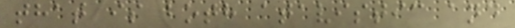that is both atavistic and
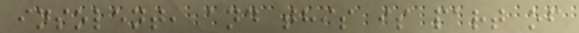insolent, and this is part of
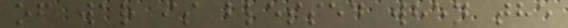of war is blessed when the
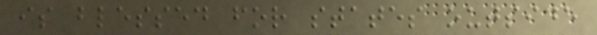is blessed for states outside
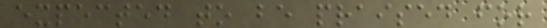expected to be praised for
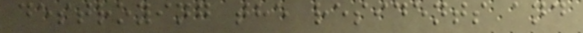destroying the residents and
